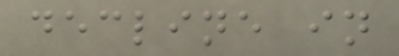decline in
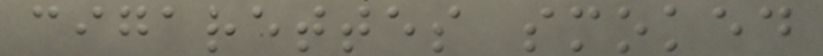cigarettes smoked
